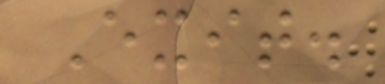Exit.
